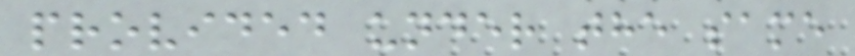provided under the same
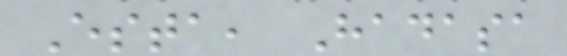Esta, Hadasa
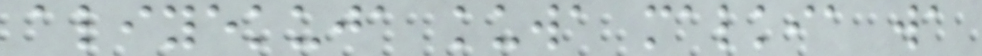aliyekuja kuwa malkia wa
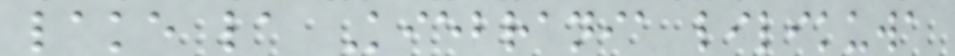lake la Kiebrania lilikuwa
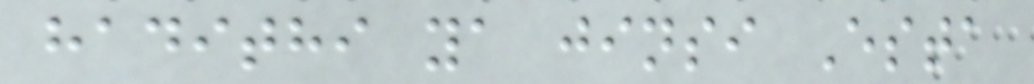hadithi ya jinsi Esta
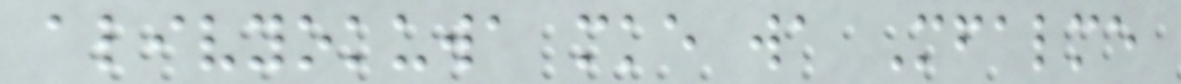alivyokuwa mke wa Mfalme
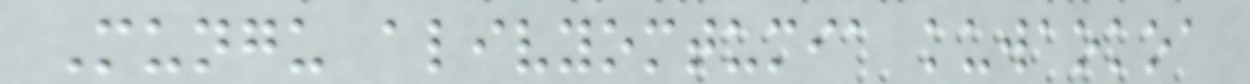Mungu alivyomtumia kuwaokoa
